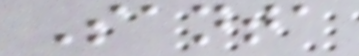Santa
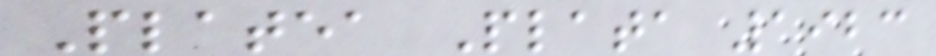Platea Plata 1923
